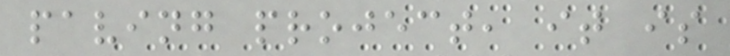paving project, it is
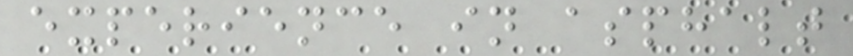experience in asphalt
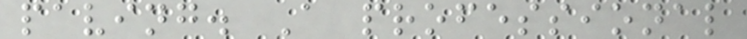paving. A professional
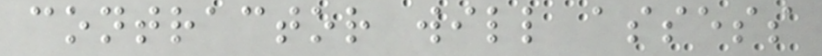contractor will assess
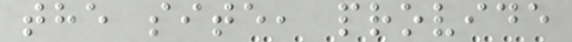the site, provide
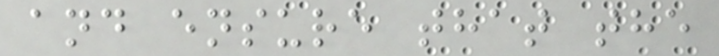and ensure that the
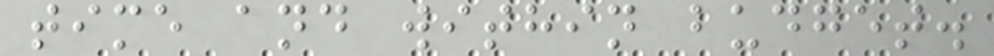time and within budget.
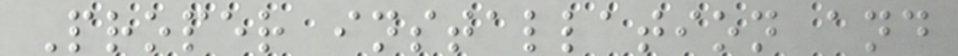Proper installation and
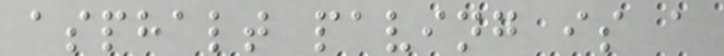asphalt paving is a
